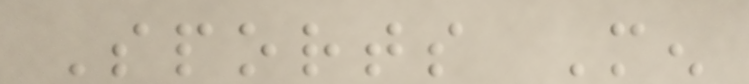Sports Men
